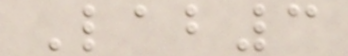Lab3
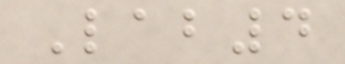Lab4
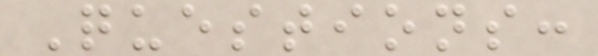Questions:
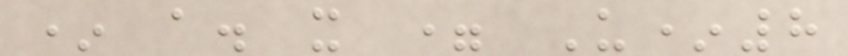* a. x = U*8
